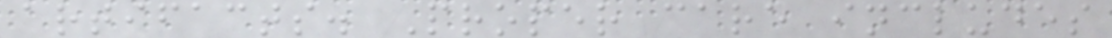artifacts. Proper care includes
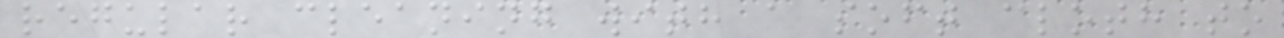regular cleaning with a soft cloth to
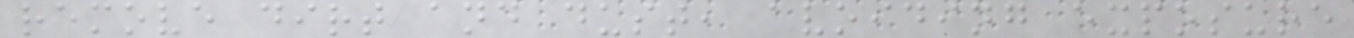remove dirt and dust, avoiding exposure
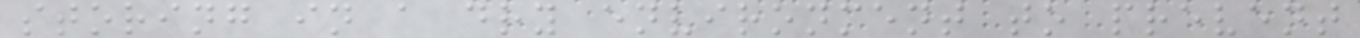storing in a dry environment to prevent
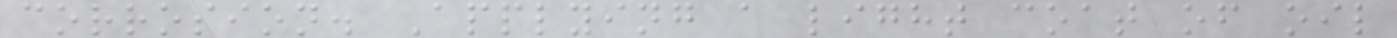corrosion. Applying a light coat of oil
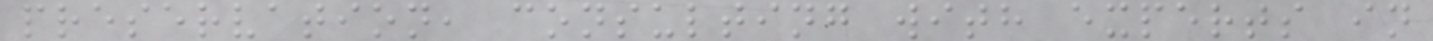preservation, consulting with experts in
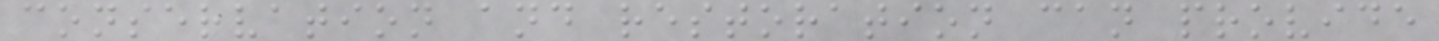conservation and restoration can provide
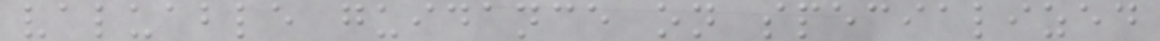valuable guidance on specialized
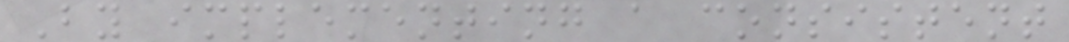By implementing a consistent
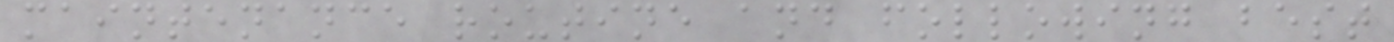maintenance routine and following best
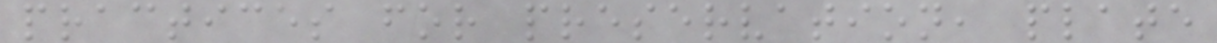practices for preservation, plate
